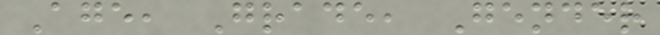Age, Grade, Gender
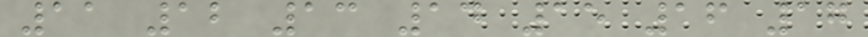11 12 13 14 15 16 17
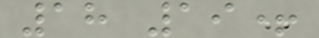18 19+
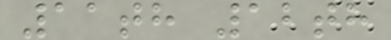11th 12th
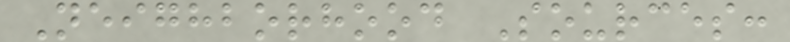Neighborhood Sources:
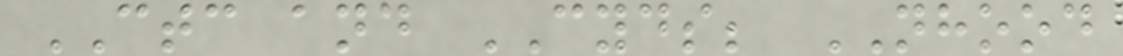CTC and CYDS; NHOOD
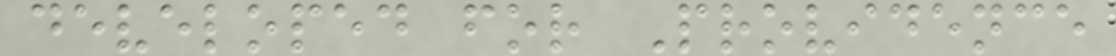developed for Providence
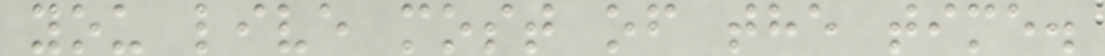you live most of the time.
